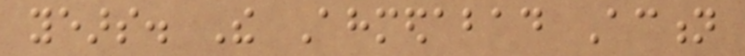years. The Ahmedabad Action
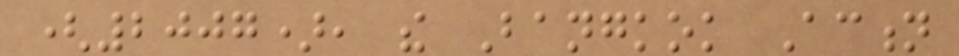(2007), the Bangkok Action
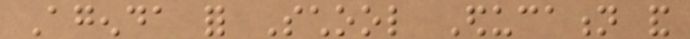Agenda for School Education and
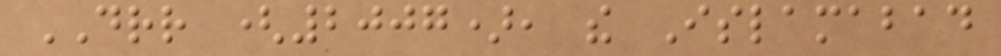DRR (2007), the Islamabad
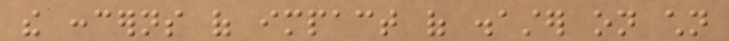the concerns of impact of disaster on children
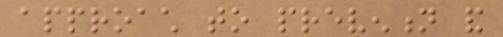approach to prevention and
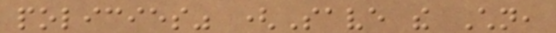policies" (Save the Children,
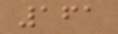161
